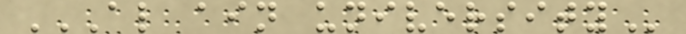AL AIN UNIVERSITY
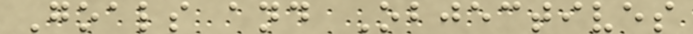Goals and Objectives
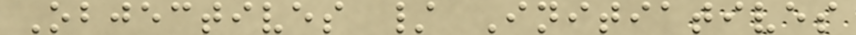Objectives / Initiatives
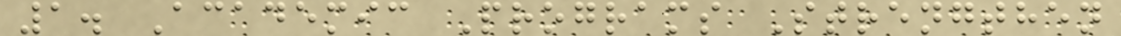1. Academic Programs Strengthen
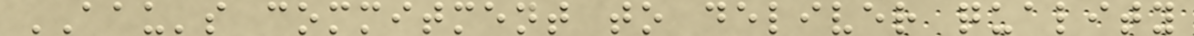AAU's commitment to deliver quality
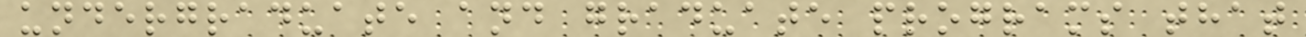undergraduate and graduate programs that
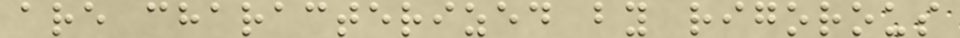are characterized by rigorous
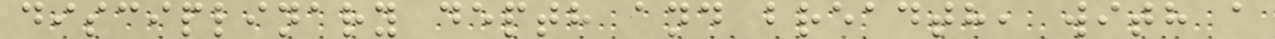disciplinary depth and breadth, with a
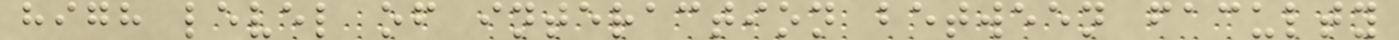high level of interaction between faculty
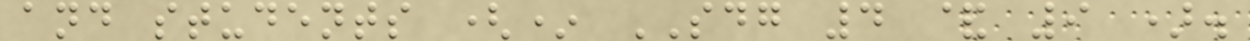and students (* SDG 4 & 9 ).
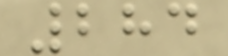284
